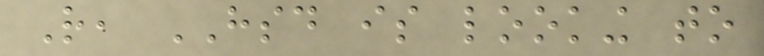Rather, HSD is looking to
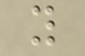you
